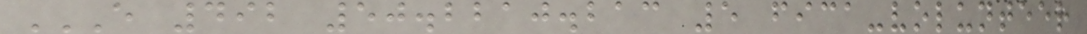E 492 50.2210.213 5 FICA-VOLUNTEER
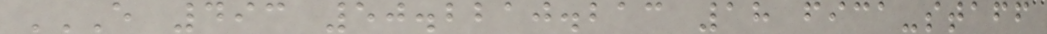E 493 50.2210.213 18 FICA-STAFF
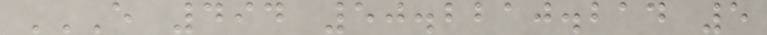E 494 50.2210.214 5
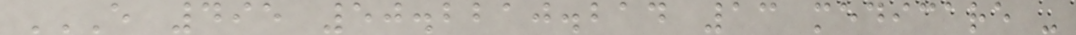E 495 50.2210.214 13 MEDICARE -
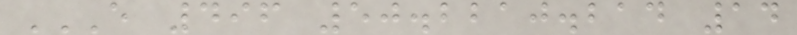E 496 50.2210.214 14
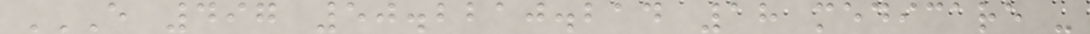E 497 50.2210.214 18 MEDICARE -
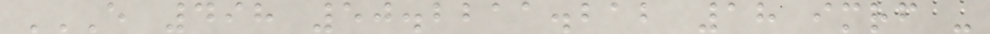E 498 50.2211.212 18 IMRF -
